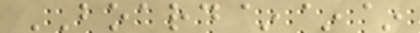BOARD~~~
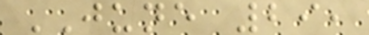JUNE 29,
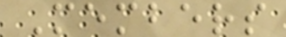Members
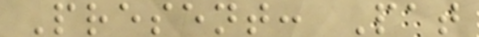Present: Pat
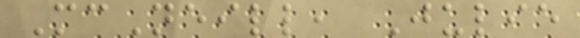McNeill, Julie
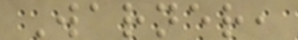Warner,
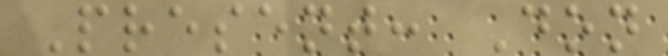Present: Don
